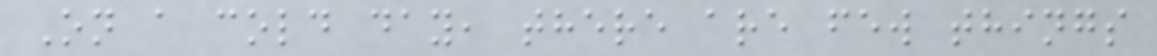On a cold day, there are few things
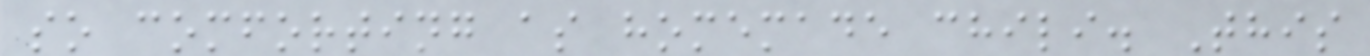so comforting as homemade chili. This
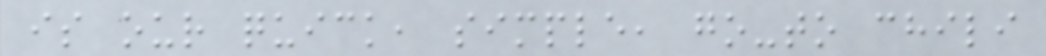is our quick, simple, go-to chili
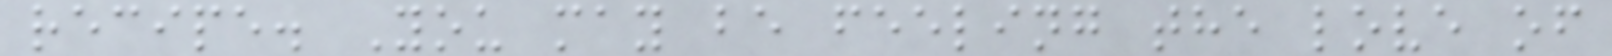recipe. You may be feeling the love of
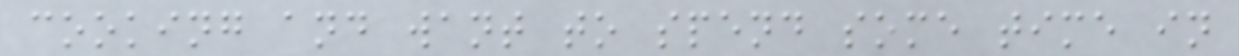cooking and want to spend some time in
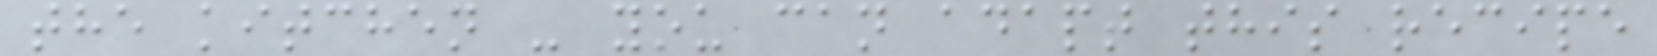the kitchen - you can adapt this recipe
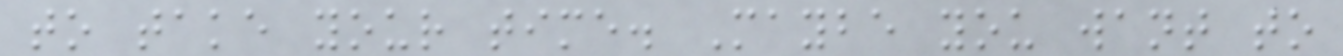to take your time. Maybe you want to
